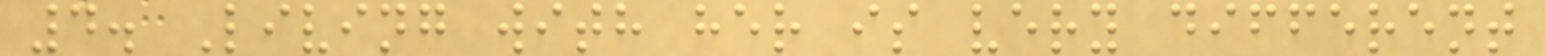4. Living with her is very different
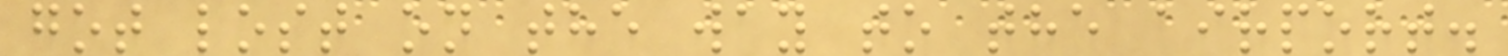got lost on the way to the airport.
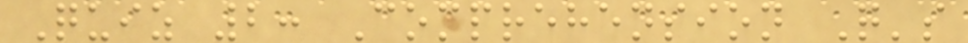Quiz 2: Comprehension Q's
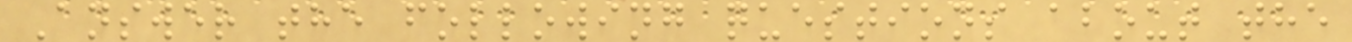Answer the following questions about the
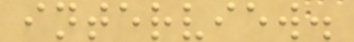interview.
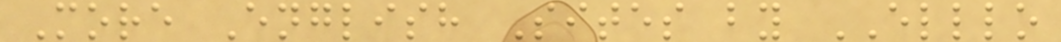More English Sites by ELLLO
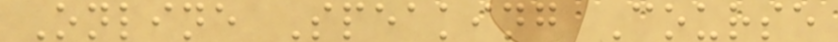Online Speaking Course
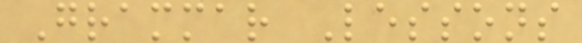Grammar Lessons
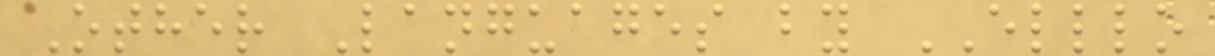Other Languages by ELLLO
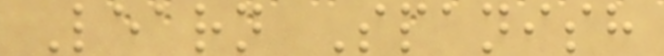Learn Spanish
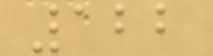122
